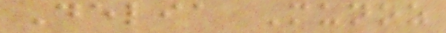Delia Munoz
